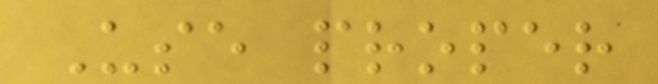Use proper
